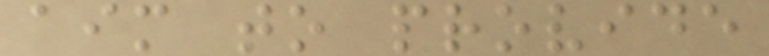aim to provide
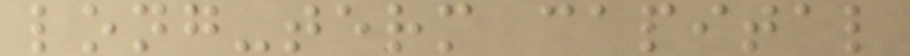long-term capital
